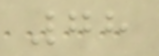78
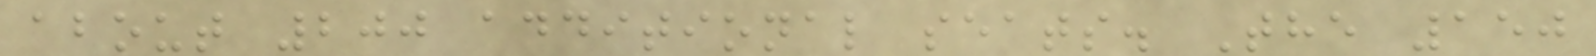about 200 additional seats. The 150
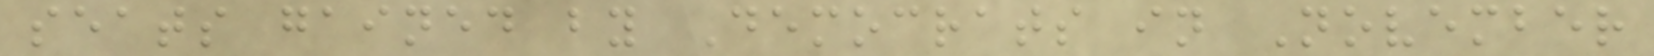seats gained by Democrats in November
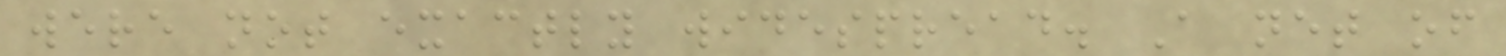were not exactly widespread. A net of
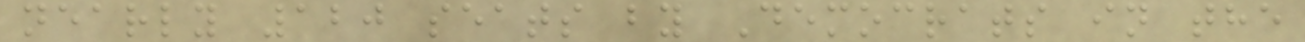nearly 120 seats by Democrats in the
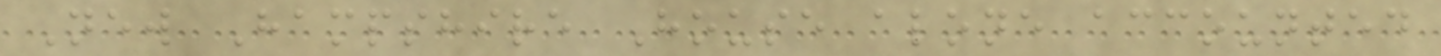New Hampshire House alone accounted
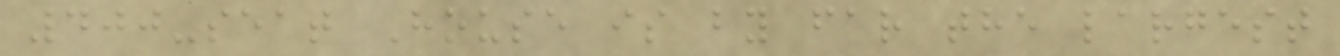400-seat House is by far the largest
